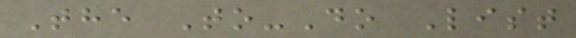The To-Do List
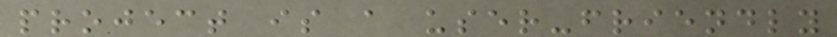project is a user-friendly
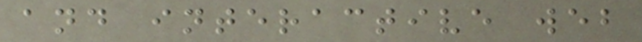and interactive web
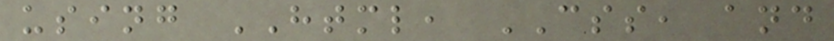using HTML, CSS, and
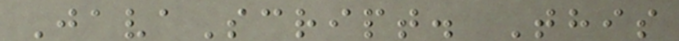JavaScript. This
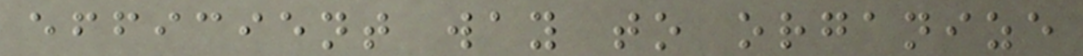efficient way to organize
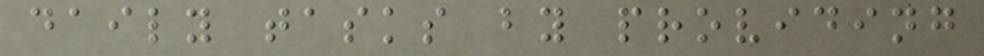daily tasks by providing
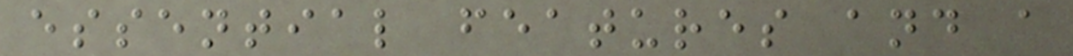essential features and a
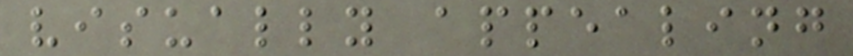visually appealing
